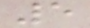5
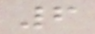6
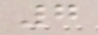7
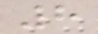8
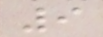9
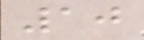10
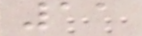11
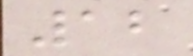12
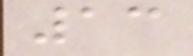13
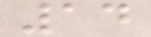14
